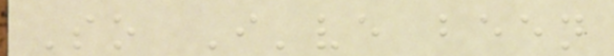So I've been
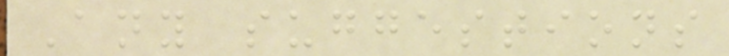Any suggestions
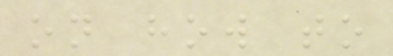on how to
